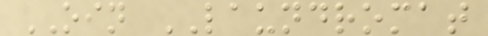OIN LAUNDROMAT
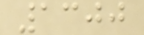1300
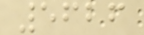5626
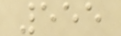555
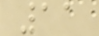11
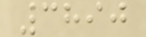3890
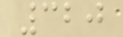320
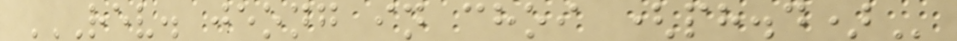REV. JEONG IN CHOI (PH.D)
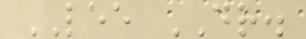LEE DR.
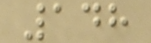148
